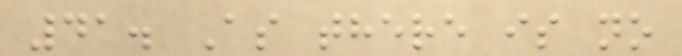41. As there is no
